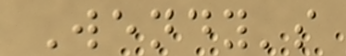Wendy's
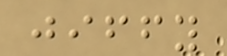jiffy
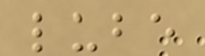lube
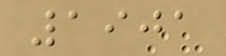1901
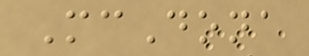McDona
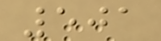501
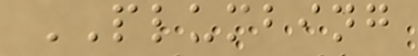PLUMBING
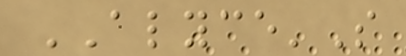ALYCE'S
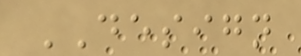DESIGN
